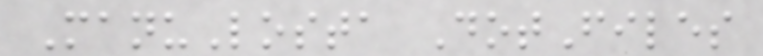ManuLosta DotFiles
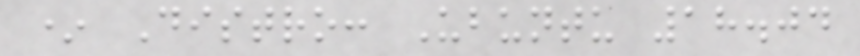* Distro: Ubuntu 18.04
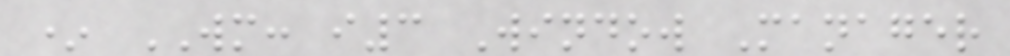* WM: i3 Window Manager
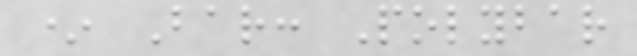* Bar: Polybar
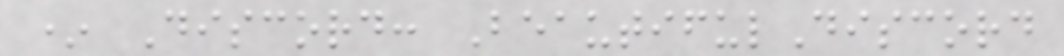* Discord: BeautifulDiscord
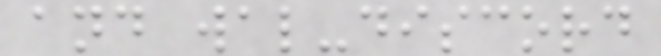and wal-discord
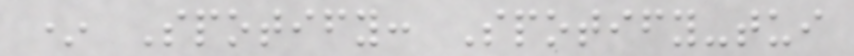* Spotify: Spotify-tui
